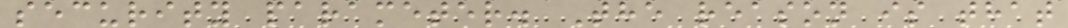security parameter. The reason is that
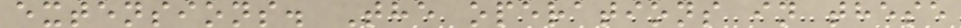extensions. The operations in these
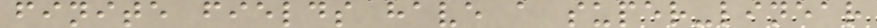finite fields have a super-linear
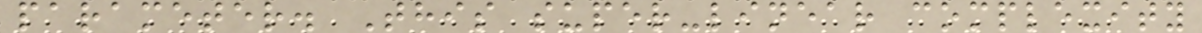parameter. This super-linear complexity
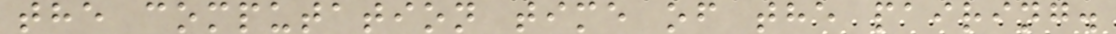the computation time of the pairing.
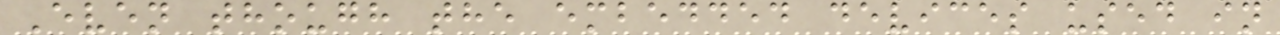Even though the embedded devices used in
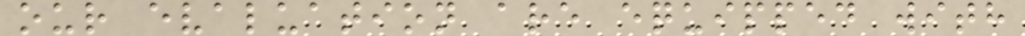our evaluation are equipped with
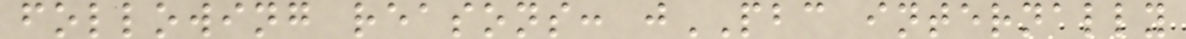following reasons: jPBC internally
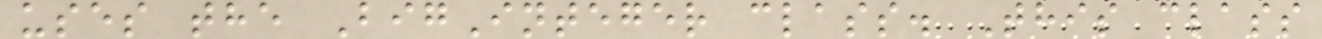uses the BigInteger class. This class
